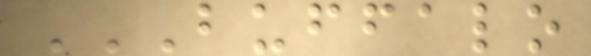BUFFALO
